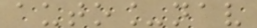auto_nav
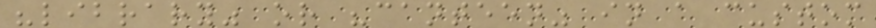"library" or "canteen" in a custom
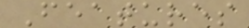Features
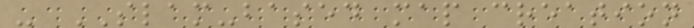- SLAM-based map creation
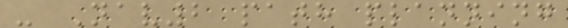- Nav2 path planning
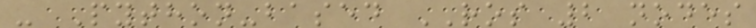- Python-based ROS 2 nodes
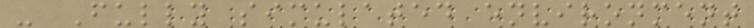- Fully simulated environment
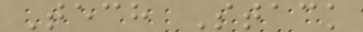Tech Stack
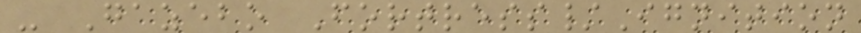- Gazebo Fortress/Ignition
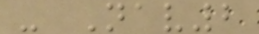- Nav2
